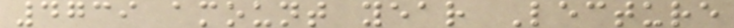4739 amount year Lecture
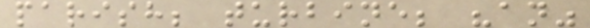parish; turbine; "an"
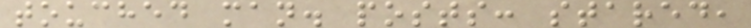touched man. posts: stared,
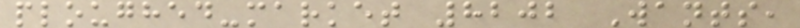ploughed-market 8202 Wants,
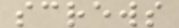screws
